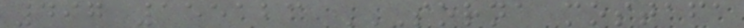497 155123 SORNA MOSTAFA
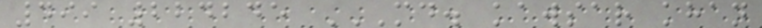499 224245 MD. KAWSAR KHAN
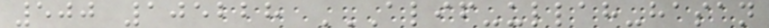500 105228 ALIF-ULLAH-HASAN
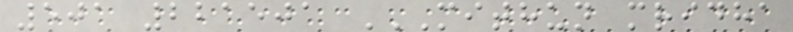501 221501 MITHUN MRIDHA
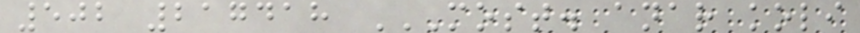502 217418 MOST. ANAR KOLI
